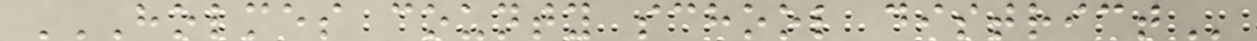HOLMES COUNTY SCHOOL DISTRICT
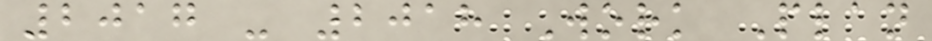2017 - 2018 Work Plan
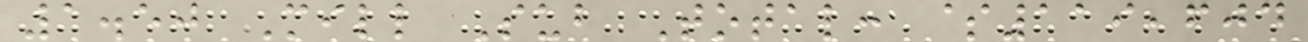1.50 Mill Sub Total: $119,604
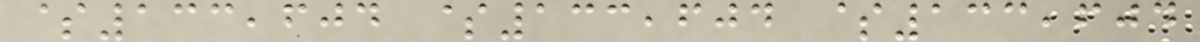$133,604 $133,604 $133,604
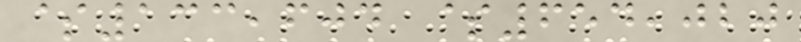$133,604 $654,020
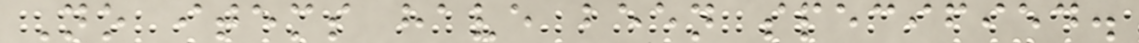No items have been specified.
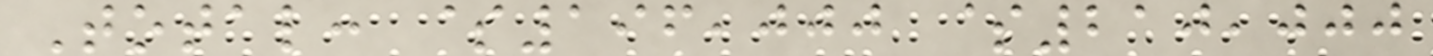Total: $196,000 $210,000
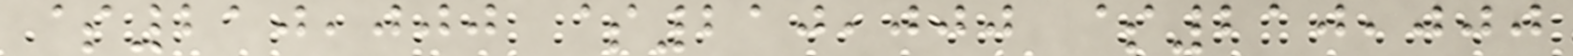$210,000 $210,000 $210,000
